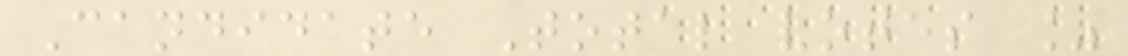Candidate Total votes %
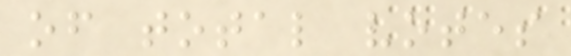of total votes
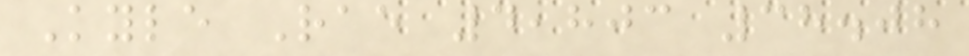Kyle Rae 4,803 38.08
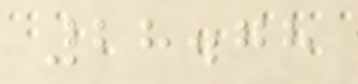28.78
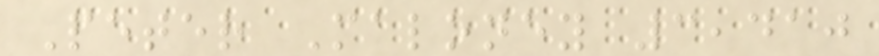Peter Maloney 3,410
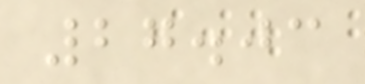27.03
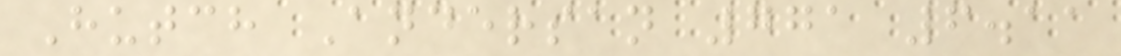Hutch Andersan 771 6.11
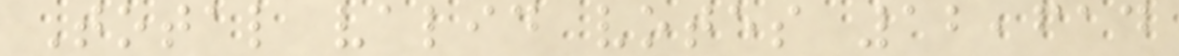Total valid votes 12,614
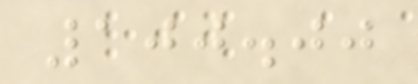100.00
